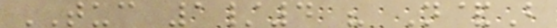TUC 1/4 " N&B
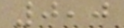0,0
